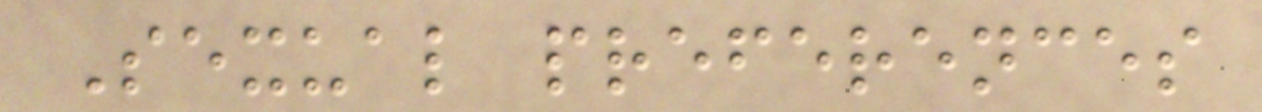Sexual preferences
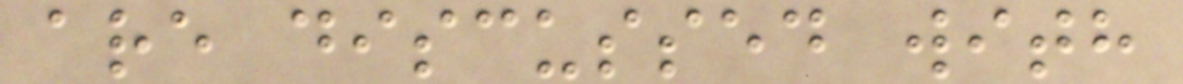are discussed with
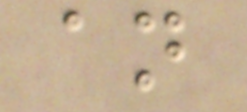an
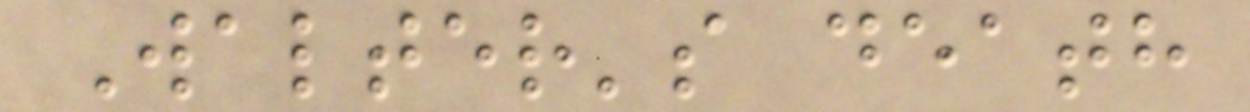Walter's death
